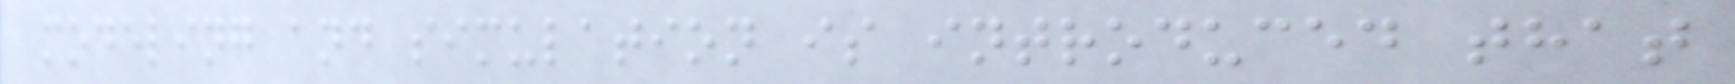modeling and simulation is introduced that
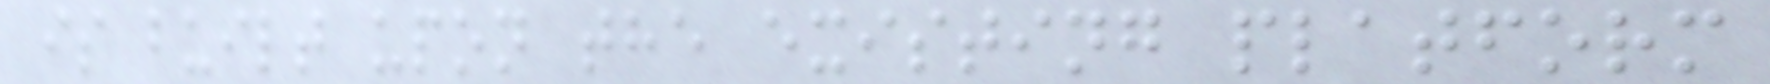is built upon the existing platform
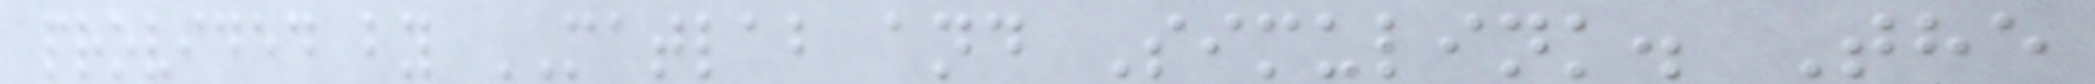provided by MATLAB and Simulink. The
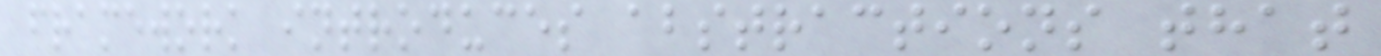framework introduces abstractions that
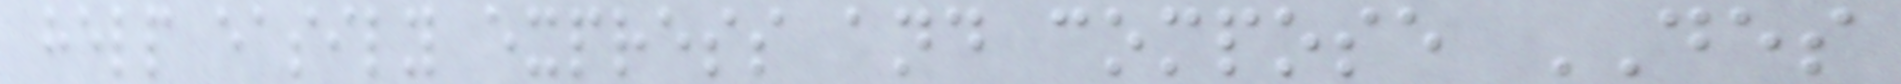help easily express and compose DES
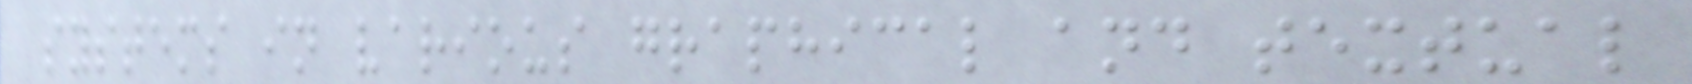systems in various graphical and textual
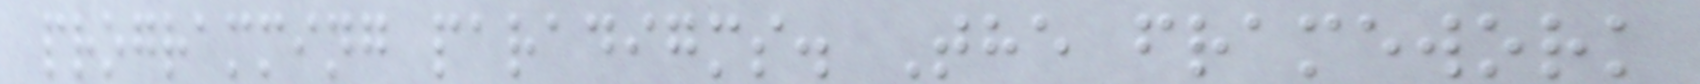programming paradigms. The framework
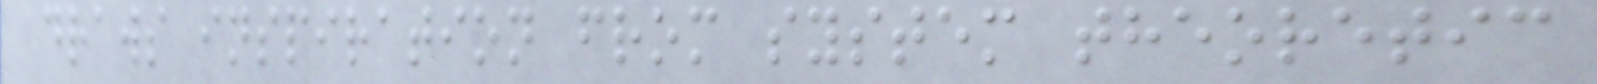draws inspiration from system theoretic
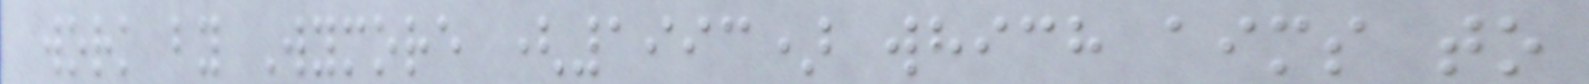work by Wymore (1993) which aims to
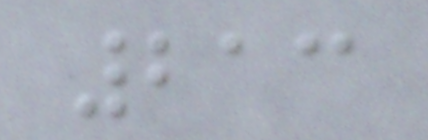213
